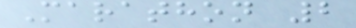Marathon 2
